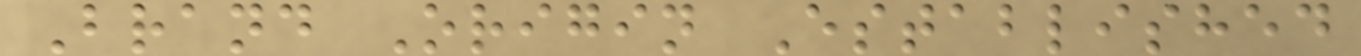Brand Origin Established
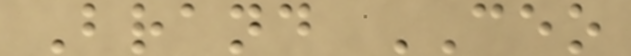Brand CEO
